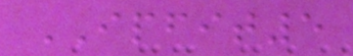IPFIT5
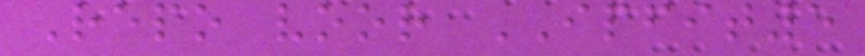Repo voor IPFIT5
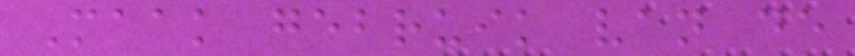Maak gebruik van de
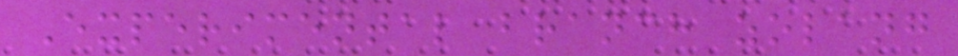Experimental branch zolang
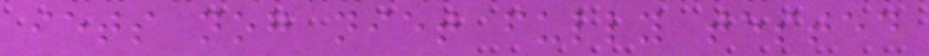iets nog niet fully tested
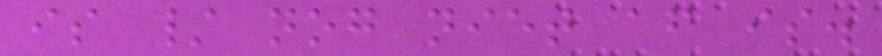is / nog niet af is.
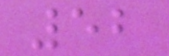52
